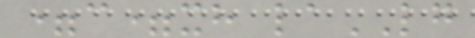=c=xh laLG
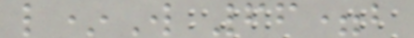l*W 66=b
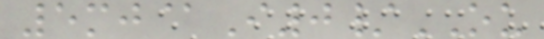5mj@I0/OU
